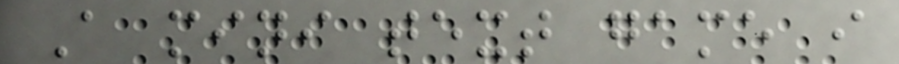A mini text game i
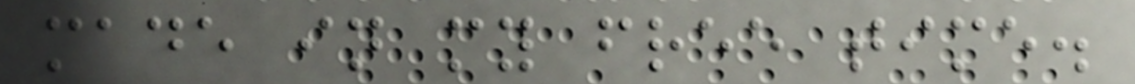made in my free time.
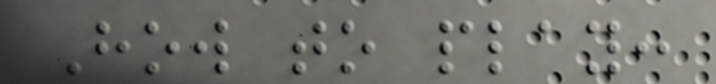How to play:
